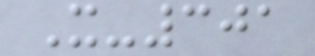X-301
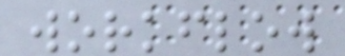workflow
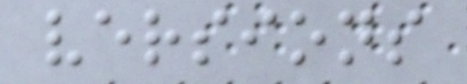versions
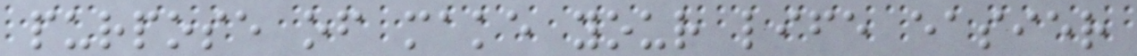purpose of make your life easier
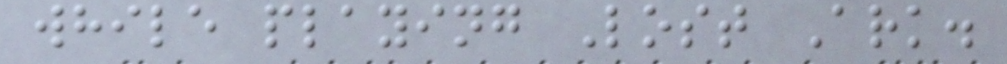while playing Lost Ark.
